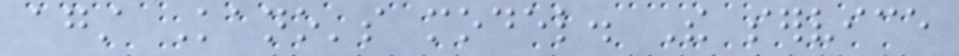against Kano's model. The service
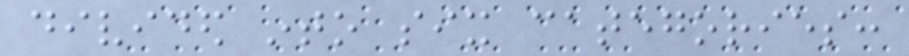divided into six categories:
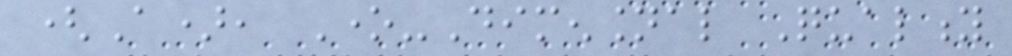(A), One-Dimensional Quality
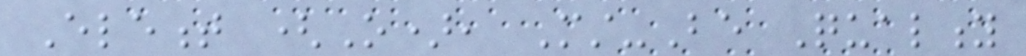Element (O), Must-Be Quality
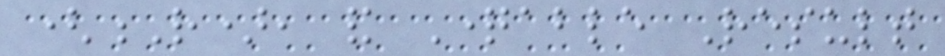(R), and Questionable Result
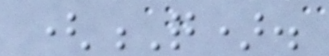(Q).
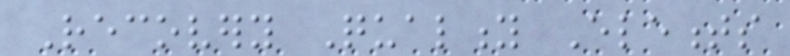Recovery Quality Elements
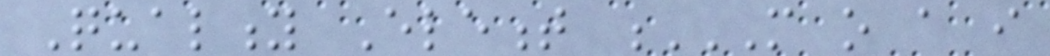Quality Element M O A I
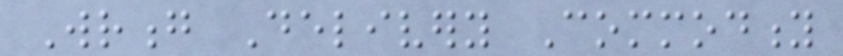Wrong Delivery Commodity
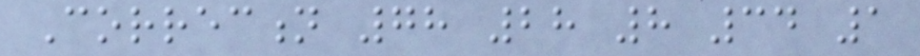Correction 78 28 8 34 1
